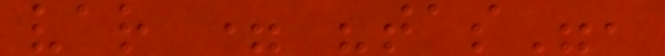var = "tas",
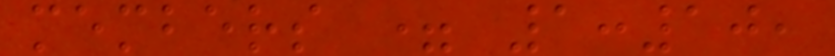members = 1:10,
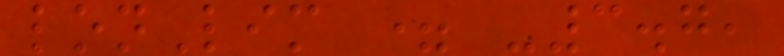lonLim = -3.7,
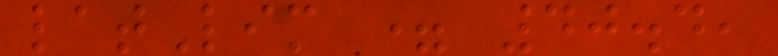latLim = 40.4,
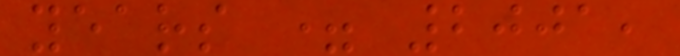years = 2001,
